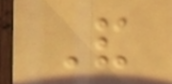And
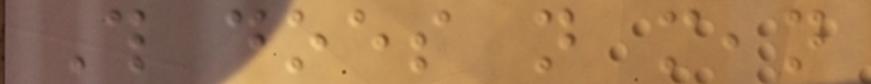This does not mean
